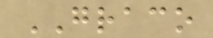GRACO
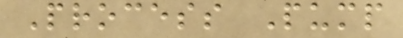Process Pump
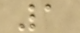1
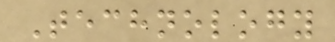Technology
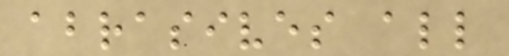abrasives all
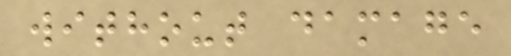without damage
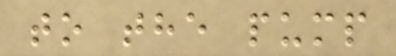to the pump
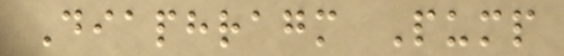Diaphragm Pump
